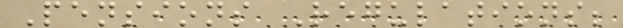Pensions Regulations;
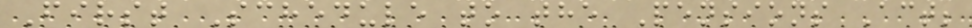First Schedule to the Pensions Act;
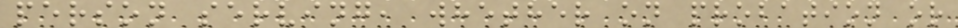person serving, whether on probation or
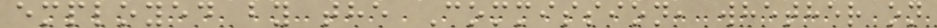employed by the Commission, whether on
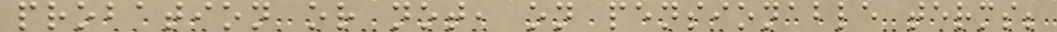probation or not, on pensionable terms;
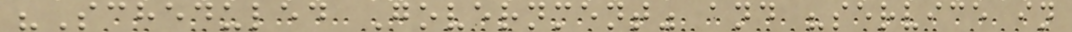"Scheduled Government" and "service in
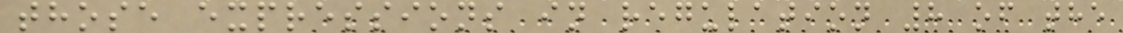those expressions in regulation 8 of the
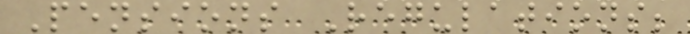Pensions Regulations;
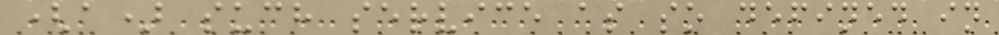(a) such service as so defined in
